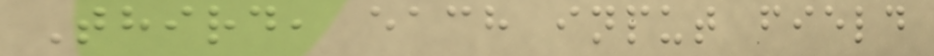Third, each input field
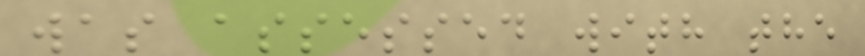was assessed with the
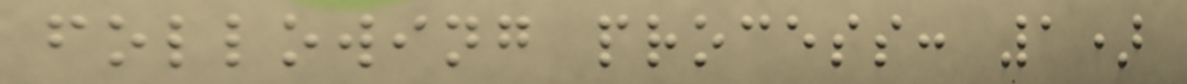following process: 1)
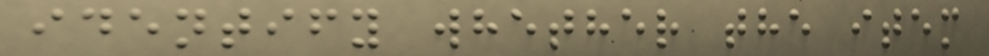identify whether the item
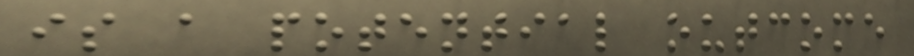is a potential outcome
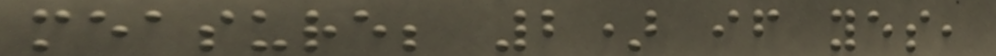measure; 2) if yes,
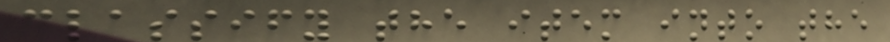classify the item into the
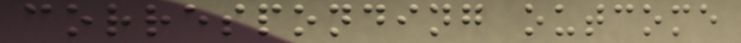corresponding outcome
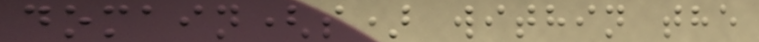domain(s) within the
